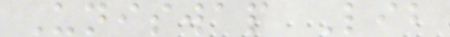Uniswap Lib
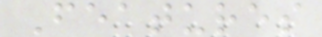Features
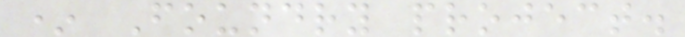* Foundry project.
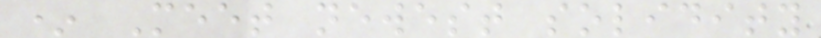* Meet newest solidity
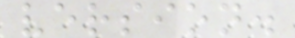version.
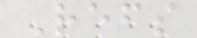Refs
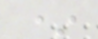*
